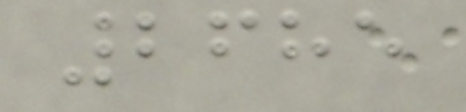2685
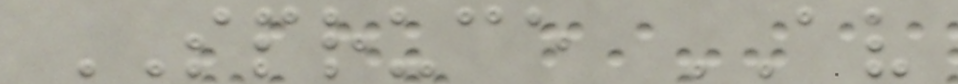SPRUCE AV
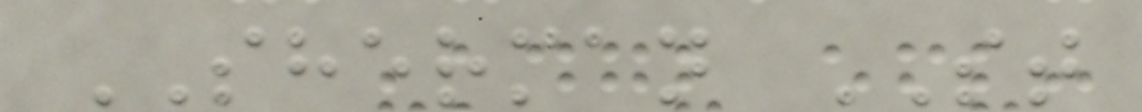SHERMAN ST
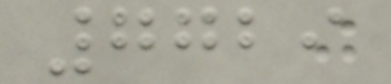7729
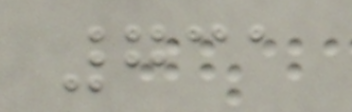731
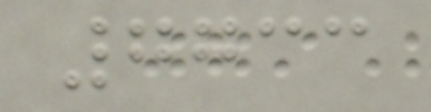7733
